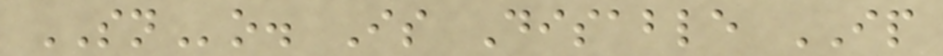SNo. Is Disable IP
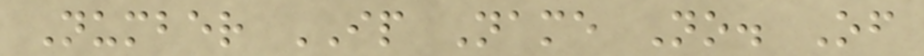Number IP Name No. Of
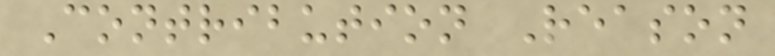Contribution Reason
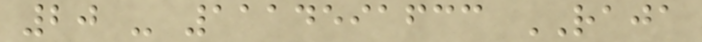20 - 1114591633 RAJA
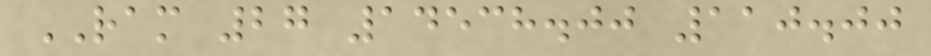RAM 27 14538.00 110.00
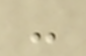-
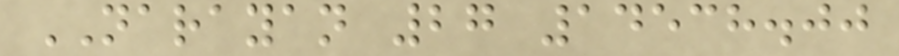NARAYAN 27 14538.00
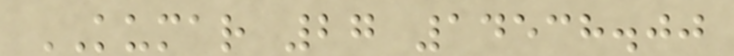KUMAR 27 14538.00
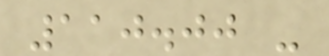110.00 -
